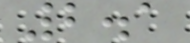2.1
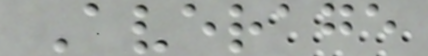Average
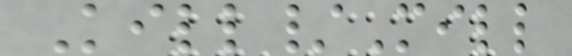Kill/Mill
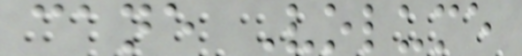cane Volume
